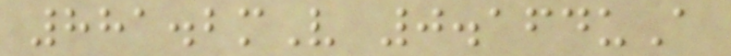881.2mV 0.164uA
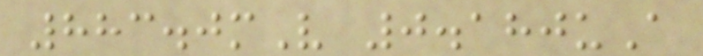883.0mV 0.180uA
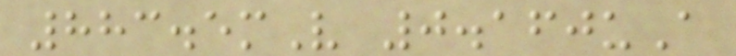883.5mV 0.160uA
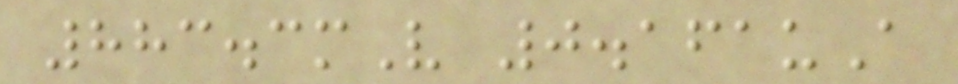883.3mV 0.161uA
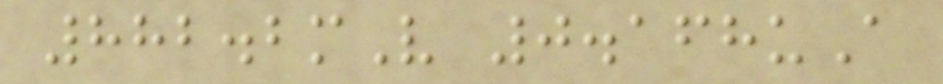882.2mV 0.168uA
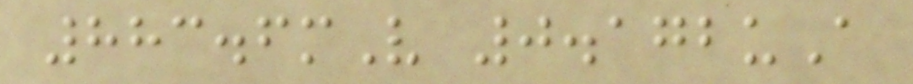883.6mV 0.172uA
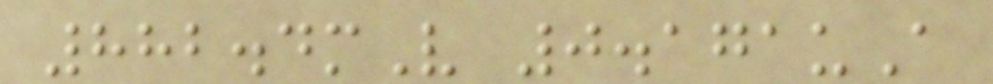882.4mV 0.171uA
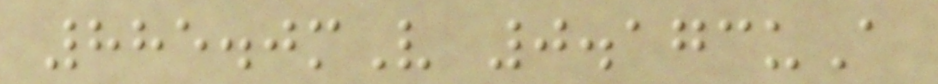885.0mV 0.173uA
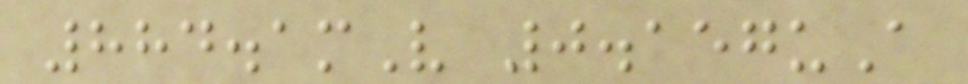884.1mV 0.157uA
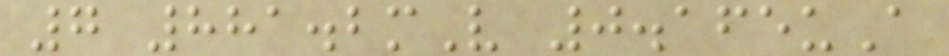7 881.2mV 0.165uA
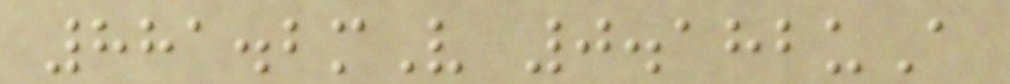881.2mV 0.182uA
